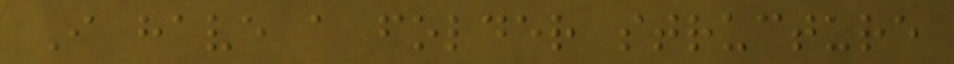I have a folder structure
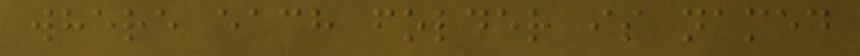where each folder is named
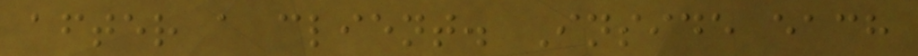after a client. Inside each
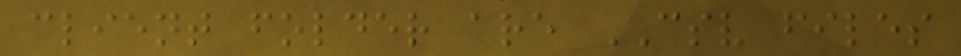client folder are CSV files
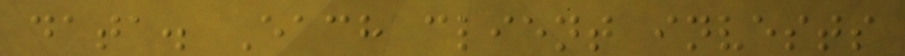data. Each client invests
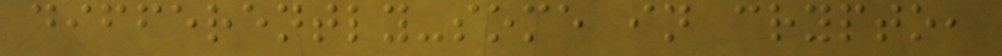differently-some in crypto,
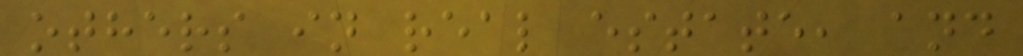others in real estate, and
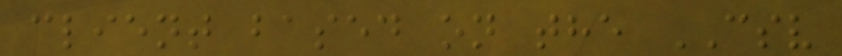client based on the CSV
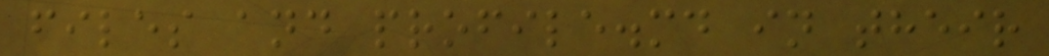files and profile.md in their
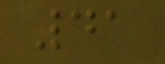41
